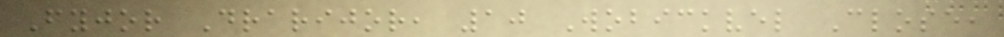Fyjor Drarijor, 10 Wobickvel Close,
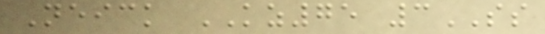Neick KZ75 3SS
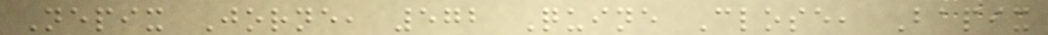Nepix Jorne, 572 Quine Close, Bapix
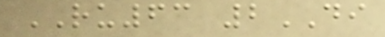RU63 2DI
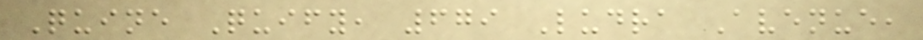Quine Quify, 679 Ludra Avenue,
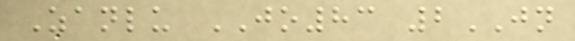Zanlu JO83 2JN
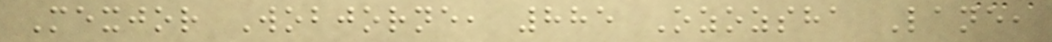Mexjor Wobjorne, 885 Ozozsha Lane,
